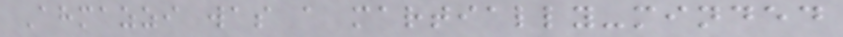Ahmazzi was a martially-minded
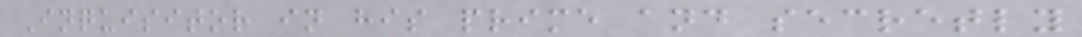Inquisitor in his prime and secretly
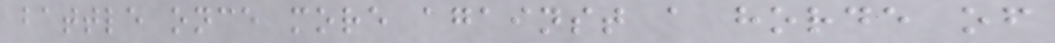battle once more against a horde of
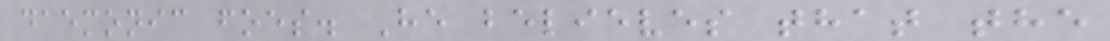daemonic foes. He believes that the
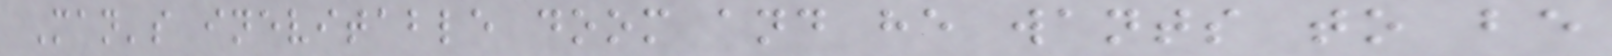Man's inevitable doom and he wants to be
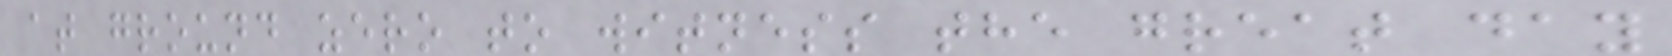at ground zero to witness the great day
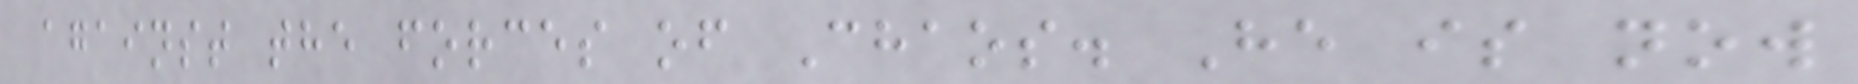against the forces of Chaos. He is now
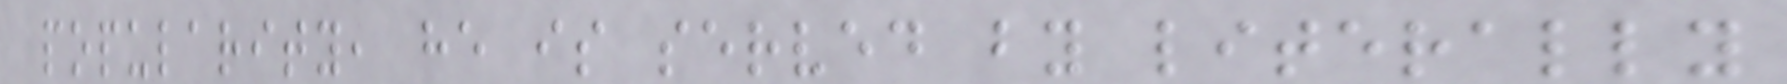popularity, he is served by literally
